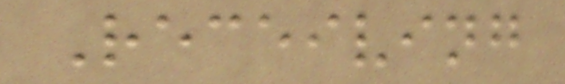Receiving
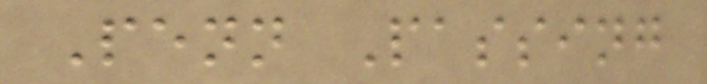Penn Passing
